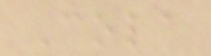Cola
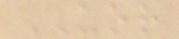UOR
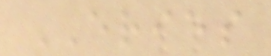ERIES
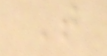T
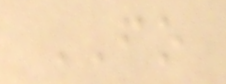FO
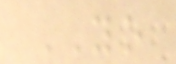YO
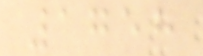1758
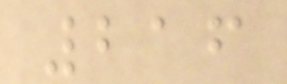216
